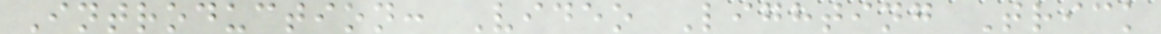Introduction: Video Lighting Trick
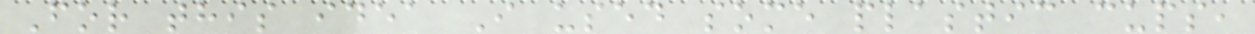For this idea I used some plastic cups,
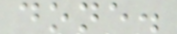done.
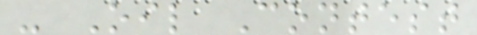- Oil Contest
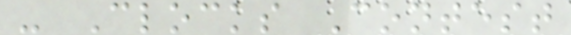- Clocks Contest
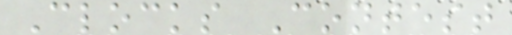Clocks Contest
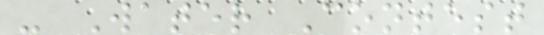- Water Contest
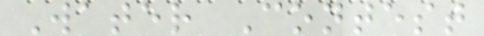Water Contest
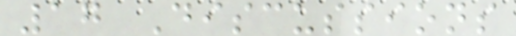17 Discussions
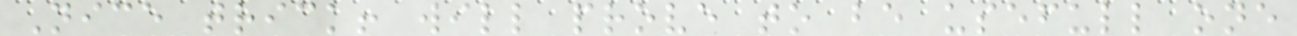Nice trick! will prove to be usefull one
